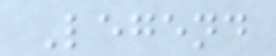Legend
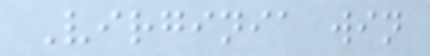Virginia win
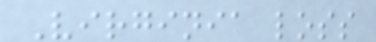Virginia loss
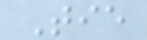Tie
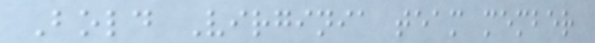Bold Virginia team member
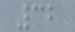32
